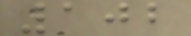102
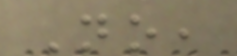No,
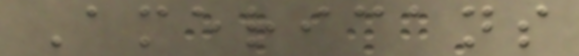Americans
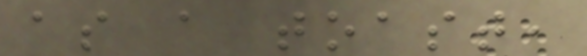as a toast,
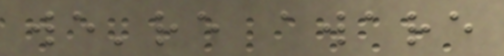we're aware
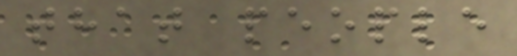that people
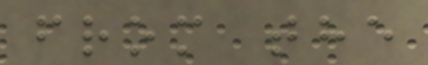from the
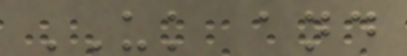UK and
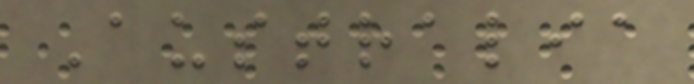Australia
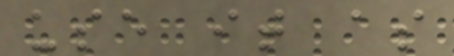use it as
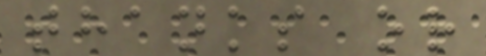thanks or
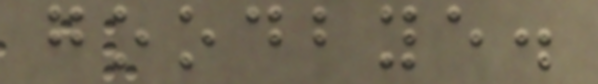goodbye.
